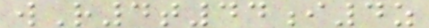wR4t44i4z
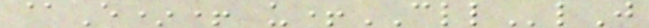@E*+ u+CLLlJ
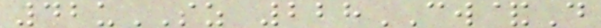42uSZ 228CW&D
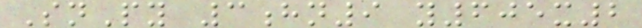SnPy 3hn9 y605x2
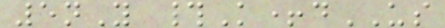5nY #K+dUS
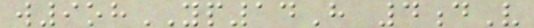w9ohYP14H 4dV
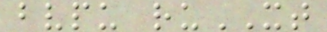bvpu ruXT
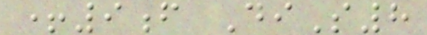+9f DiS8
